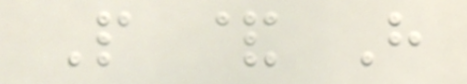P & H
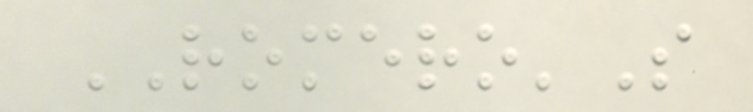ROMERO'S
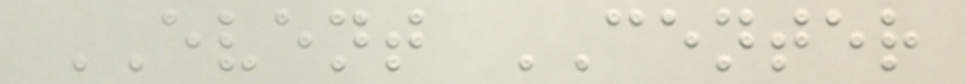EVENT CENTER
